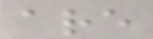are
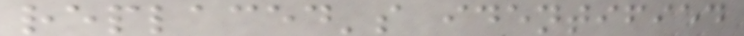replaced's identified
